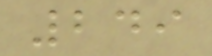249
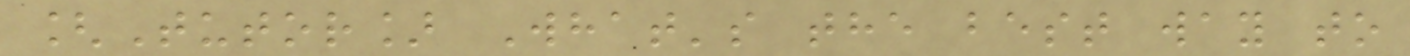[Tutor] What's the best way to
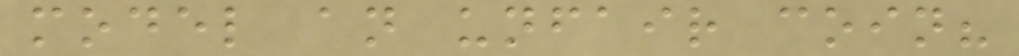model an unfair coin?
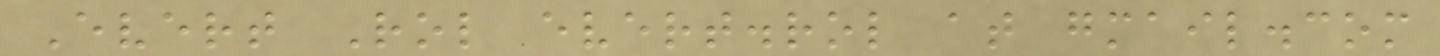Evert Rol evert.rol at gmail.com
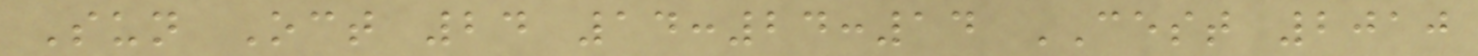Sun Oct 24 14:24:14 CEST 2010
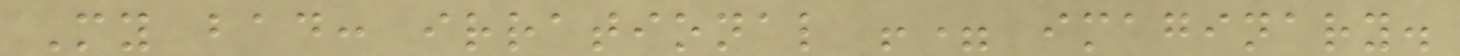My bad: irrational != imaginary.
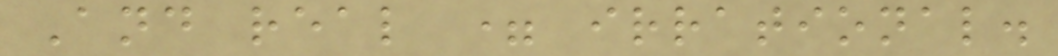And real = irrational.
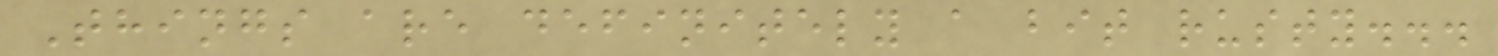Things are definitely a bit rusty...
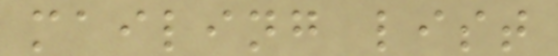mailing list
